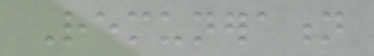Remuneration
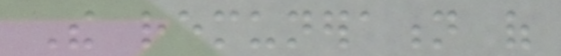The remuneration of
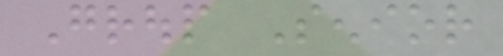Group Senior
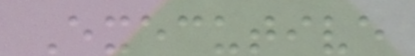Executive
